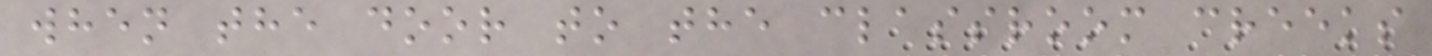when the door to the classroom creeks
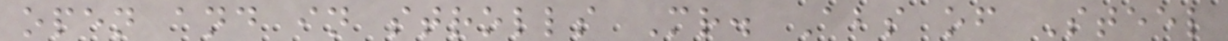open and in strolls Mr. Abs of Steel
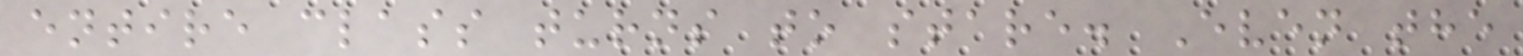entire class turns to stare. Even the
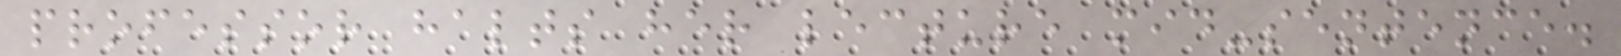professor halts her lecture mid-sentence.
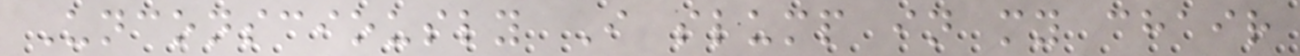Unconsciously I slump in my chair
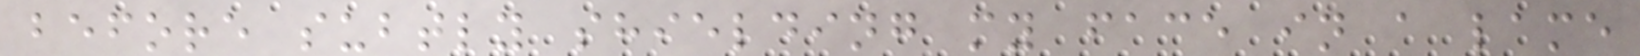before subtly shielding my face in a lame
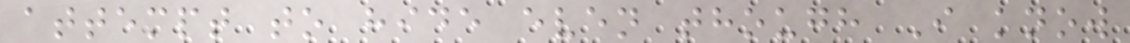attempt to hide even though I know
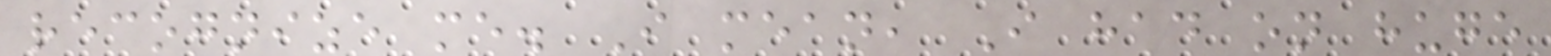recognize me. I mean, I had on huge
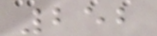252
